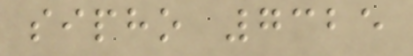sipho 7325
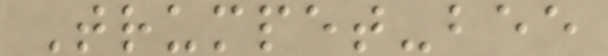Trumpet-bee
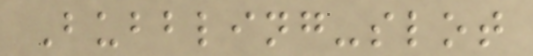Bubbling-slot
